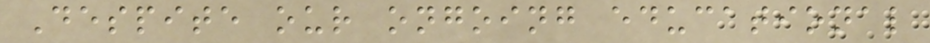Despite our ongoing educational
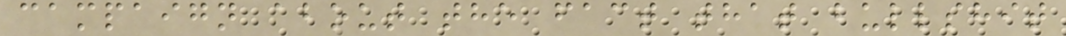campaign about the fact that bullshit
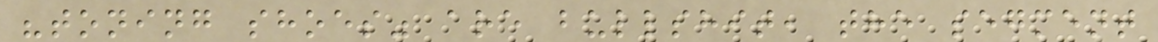"toning shoes" are bullshit, the segment
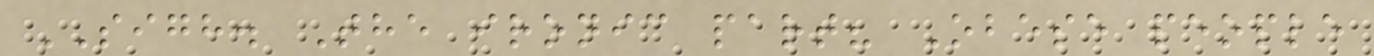SIGH. The ironic part? Obese people
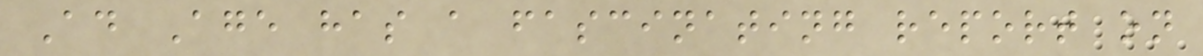Ad Age has a fascinating report on
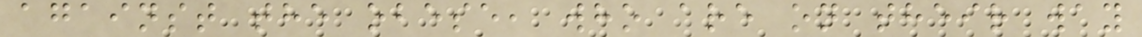against the obese, who are on their way
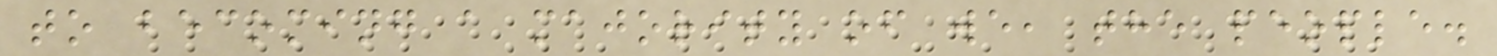to becoming a majority of we, the people.
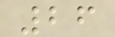26
